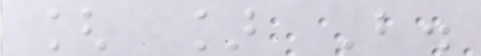[ ] B.
